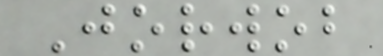Jorwob
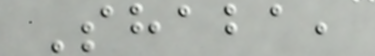Shaba,
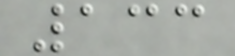133
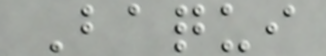Baqui
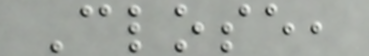Close,
